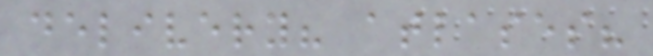delivery? atlases?
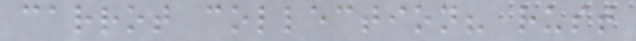carrot collection? rust
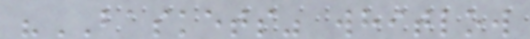"BASKETS" whitlow
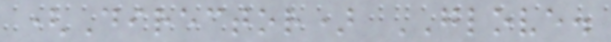(Director) GLOVE.
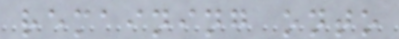remaining onto
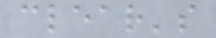clear's
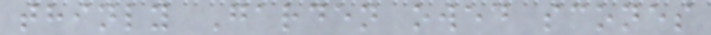thinly Garden owed scones
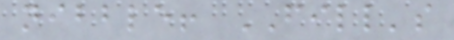nibble! FILL's
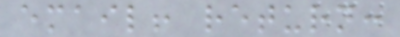email! return:
